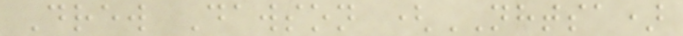Drew Dawson (NHTSA)
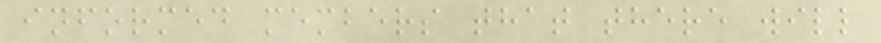informed members that there will
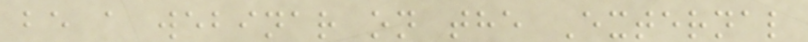be a webinar on the External
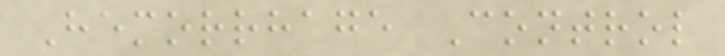Hemorrhage Control
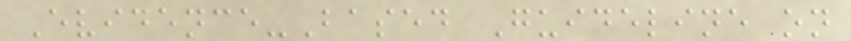Evidence-Based Guideline on
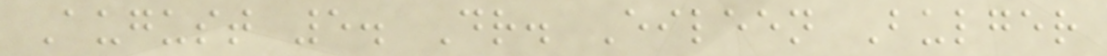August 5. Dr. Eileen Bulger
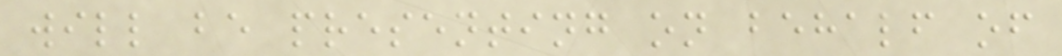will be presenting on behalf of
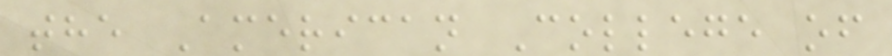the American College of
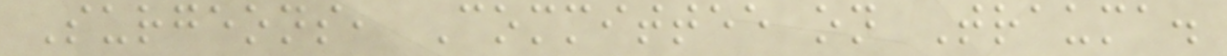Surgeons, Committee on Trauma.
